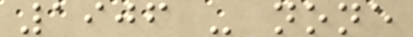1906 - none
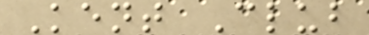Kent Club
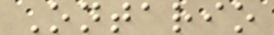Ontario
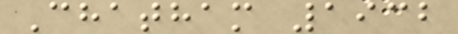Chatham 1932
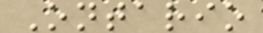Ontario
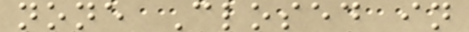none Closed in
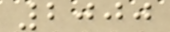2000
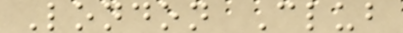London Club
